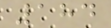184
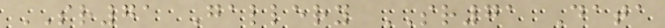SR71 Gallery SR71 Data
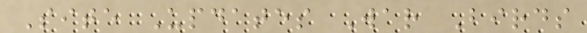Site Updates War Birds
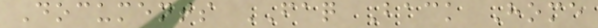Documents FAQ Back Home
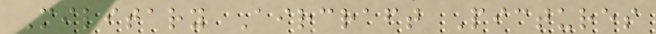Military Aircraft Pictures
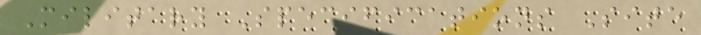Military Specifications Site
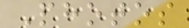Photos
